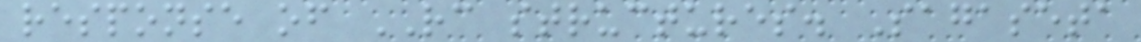response of RC structures. Sagaseta
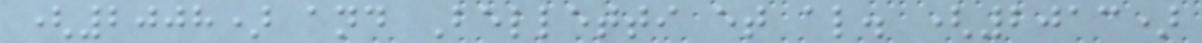(2008) and Belletti et al. (2013)
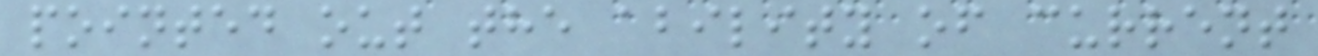pointed out the ability of current
